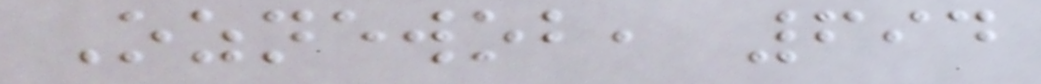Oznewob, 694
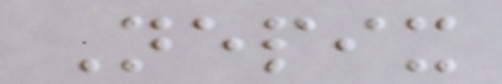Nepix
